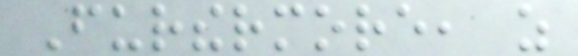Furthermore, as
